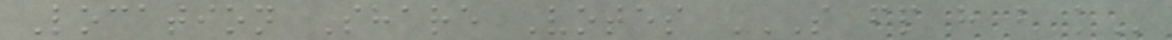Location Share Votes S FP H B K
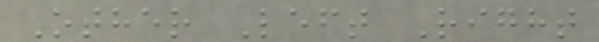Other Left Right
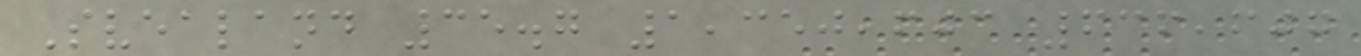Svealand 35.7 1,350,603 636,607
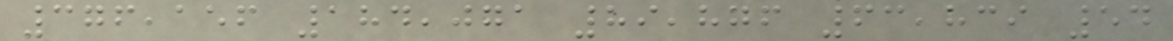376,156 184,071 89,876 63,839 54
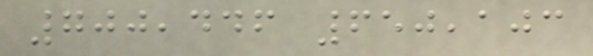700,446 650,103
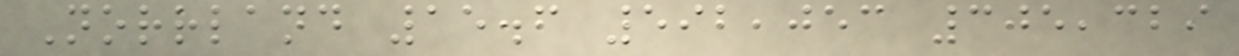Norrland 15.6 592,053 305,329
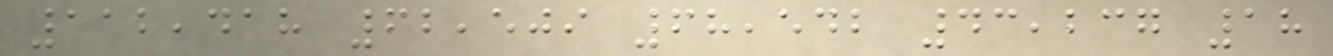112,418 62,509 68,542 43,237 18
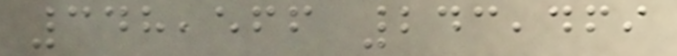348,566 243,469
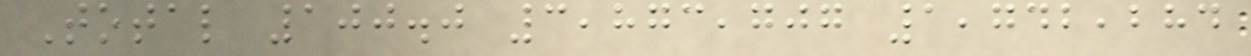Total 100.0 3,873,707 1,742,284
